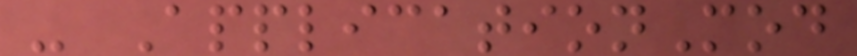- ApplicationMod
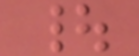|
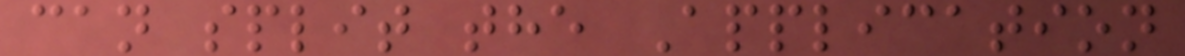can split the Application
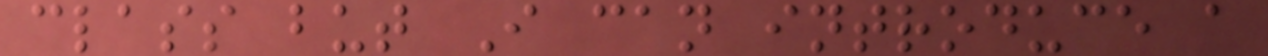class but I can introduce a
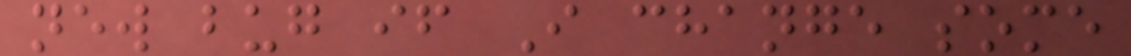new bug if I change some
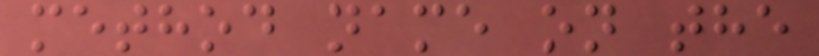method name on the
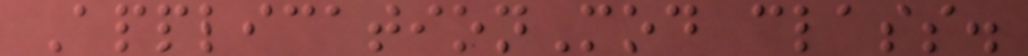ApplicationMod class.
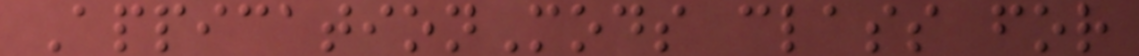AppicationMods class for
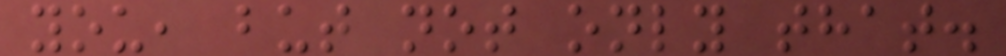you, but not only that.
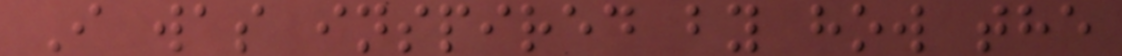I was inspired by how the
